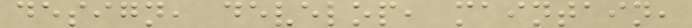design, develop, maintain,
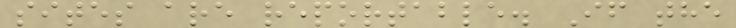sites are reportable. If the
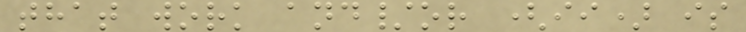that work and/or (ii) is
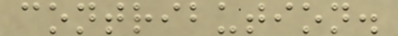contribution.
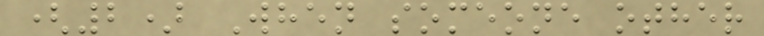(2) When someone other
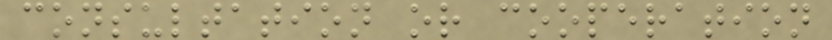consultation or cooperation
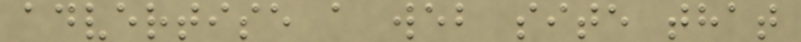advertise a web site that
